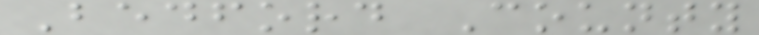Bedford County
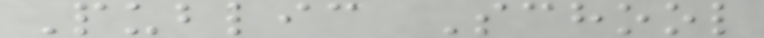Public School
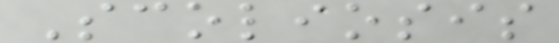Scoliosis
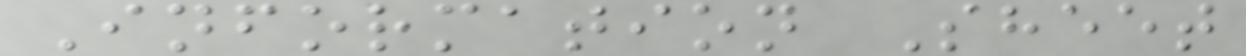Information Sheet
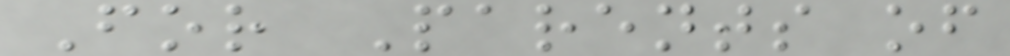For Parents of
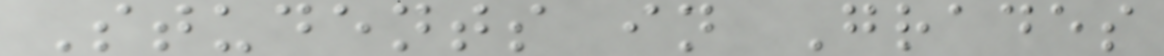Students in Grades
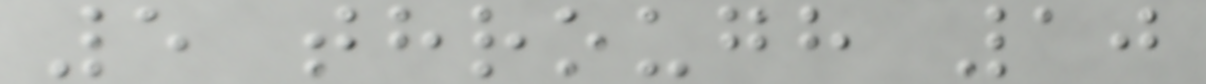5 through 10
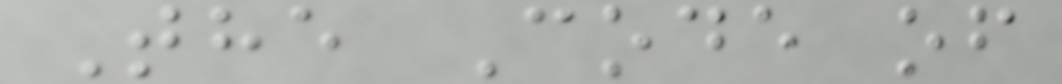The Code of
